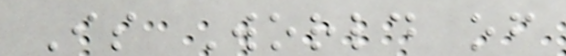Is World of
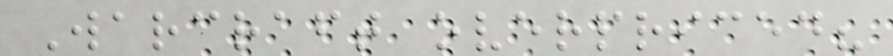Warcraft overpriced?
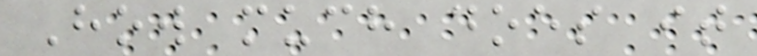How much does it
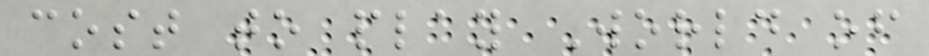cost to play World of
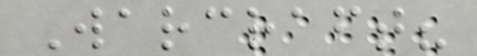Warcraft?
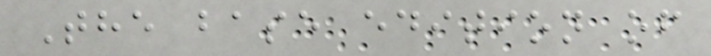The base edition of
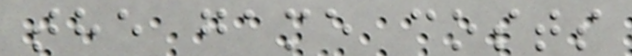the game costs
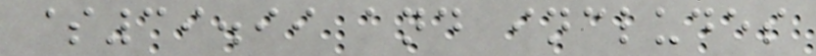$39.99 and includes
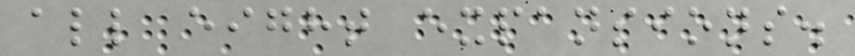all eight expansions.
